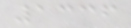1336
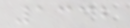1332
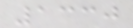1330
